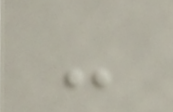-
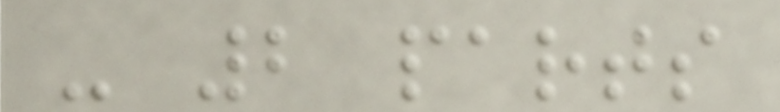- 2 parts
